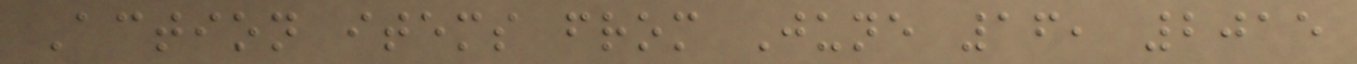Action items from June 16, 2015
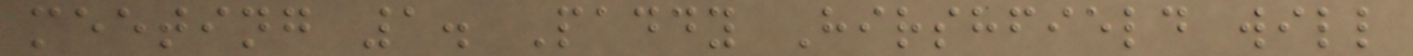meeting 1. Paddy Hirshfield will
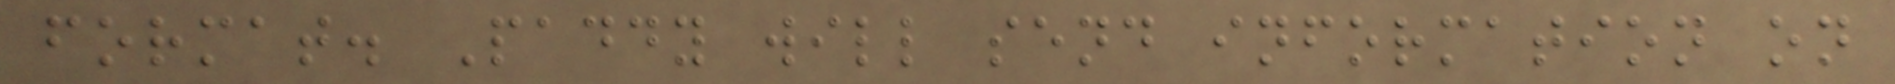format. Paddy will send information on
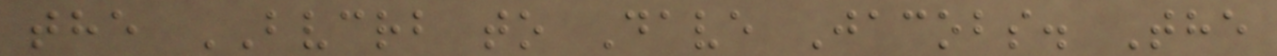the BVCRB to Dave Jacobs. The
